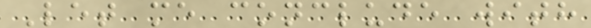Let me conclude with
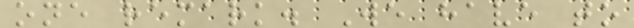one remark. We have to
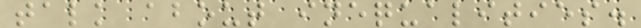talk about inequalities.
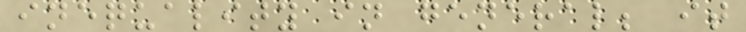inequality in general; it
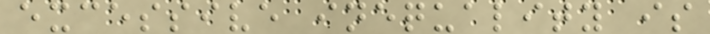excessive inequality is
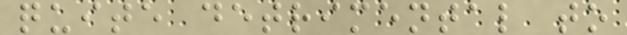quite detrimental to
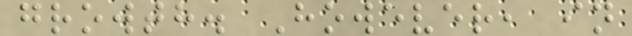growth. However, in
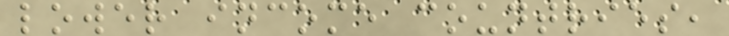lower income countries,
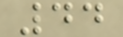44
